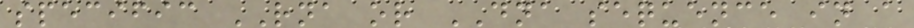specific RNA or DNA sequence in a
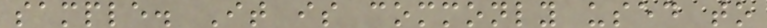sample. It is commonly used to
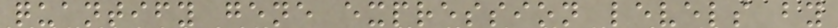quantify gene expression levels by
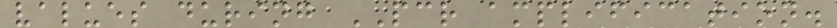values during PCR amplification.
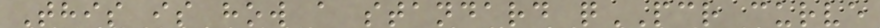This is how a standard qPCR curve
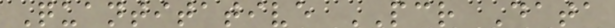Quantitative PCR Data
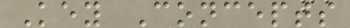Key Concepts
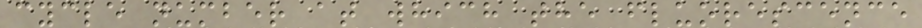cycle number at which the fluorescence
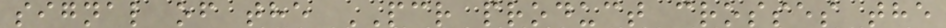signal of the PCR product crosses the
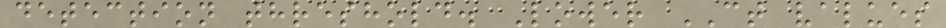detection threshold. Lower CT values
